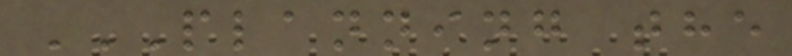PLANNING THE
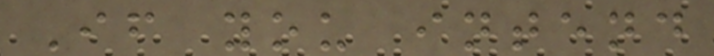If you intend
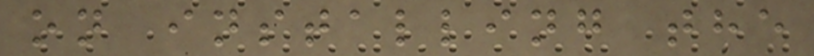on installing the
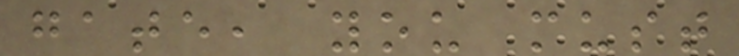gate, you must
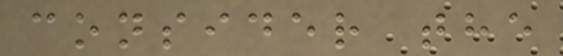consider the
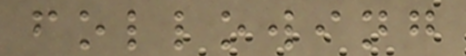following
